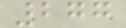277
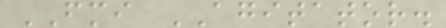FMI AGITATOR.
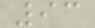93
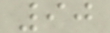90
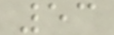53
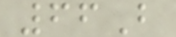66B
